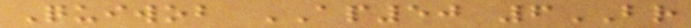Quiwob AP50 6BR
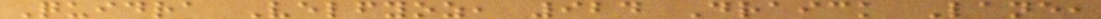Quidra Velfyoz, 924 Draick Lane,
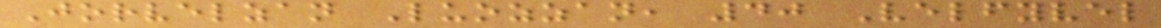Jorvelzan Luozzan, 40 Velfyvel
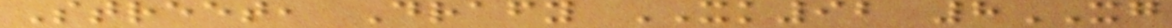Street, Drafy XK92 8XG
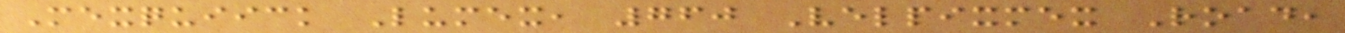Mexquiick Lumex, 760 Velpixmex Road,
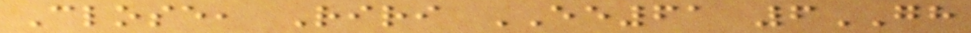Close, Riri EE61 6GH
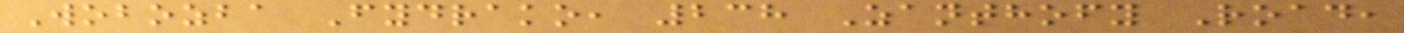Wobozba Fydrako, 238 Zanthofy Road,
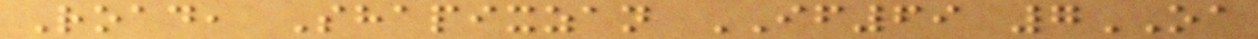Road, Shapixzan IF69 7OA
